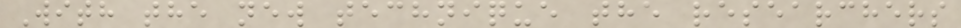With the new technique the researchers
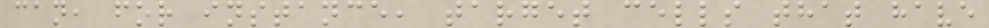can, for instance, target cells that have
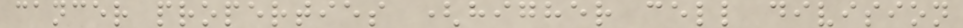cancer properties (higher cell division
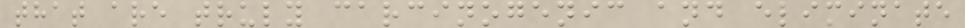that are truly carcinogenic and eliminate
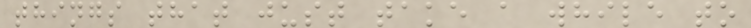things that just take a while to
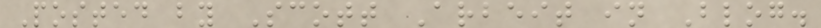Posted by Scott Arbeit in Blog.
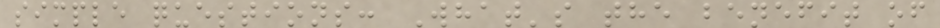simple questions: What's the benefit of
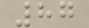87
